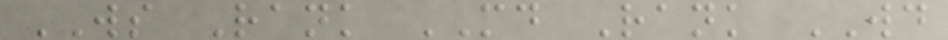WS Rank MD Rank WD
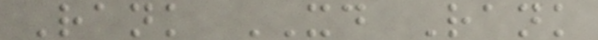Rank XD Rank
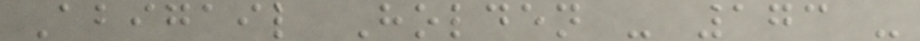Abigail Holden - 173 -
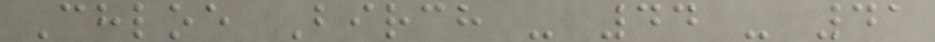Chloe Birch - 44 - 41
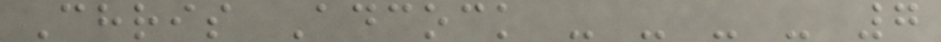Chris Adcock - - - - 7
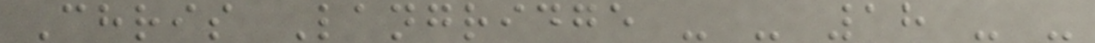Chris Langridge - - 18 - -
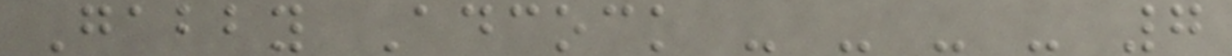Gabby Adcock - - - - 7
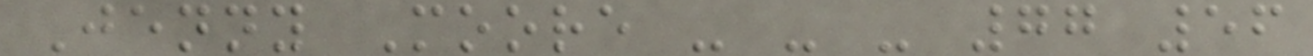Jenny Moore - - - 77 56
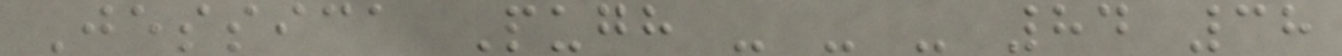Jessica Pugh - - - 84 38
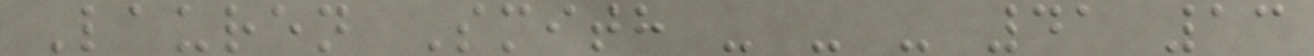Lauren Smith - - - 41 13
